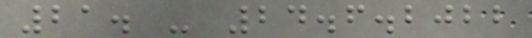21. - 24.6.2022
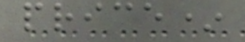price*
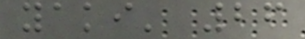yaki' 26
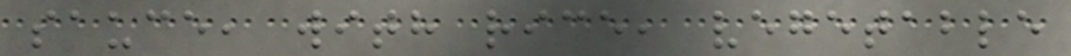sauce, with rice, vegetable
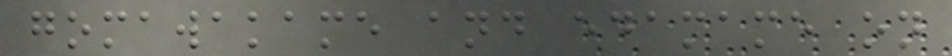gomawakame and edamame on
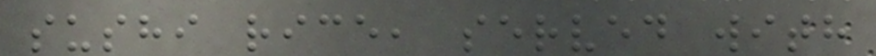sushi rice, served with
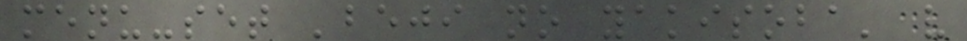menu-set 'beji no yakisoba' v
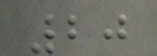20
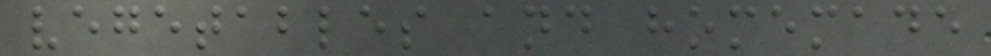vegetables and homemade
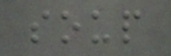soup
